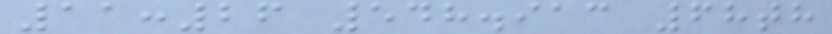11:26 548.913 68th
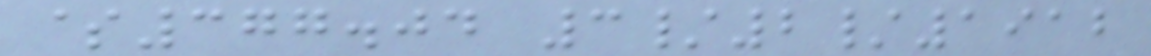$377.04 3/2/1912
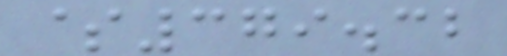$379.32
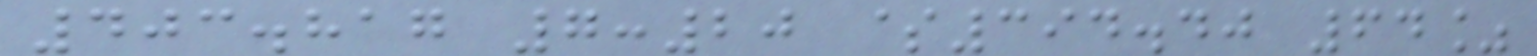403.817 7:20 $394.40 64%
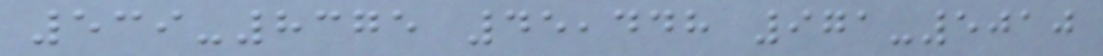539-8375 45,448 971-5010
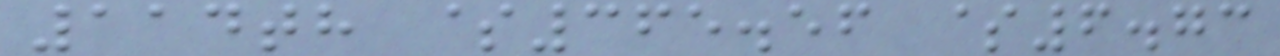114th $365.56 $6.73
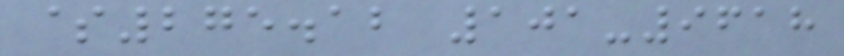$275.12 101-9618
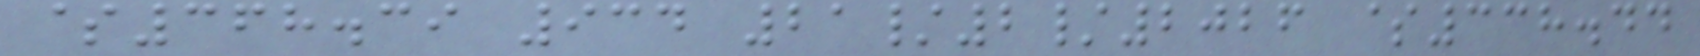$368.39 934 21/2/2026 $338.44
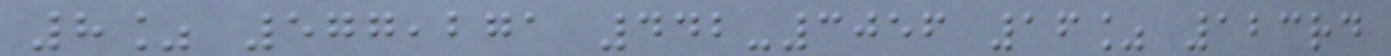8% 577,271 442-3056 16% 123rd
